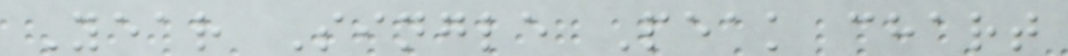Year Single Peak chart
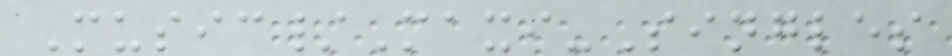Music/Maxi-Singles
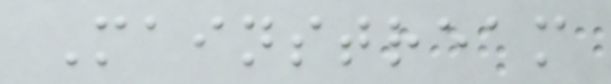Mainstream
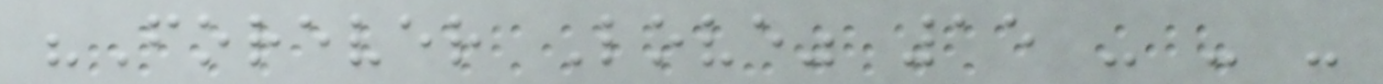"Forever Love" 15 - - -
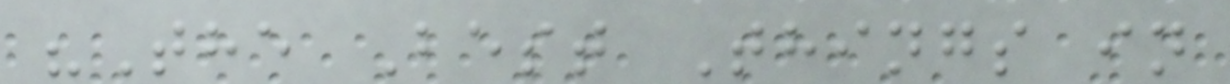"The Best Things in
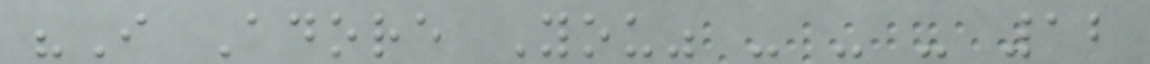"I Adore You" - - - 12
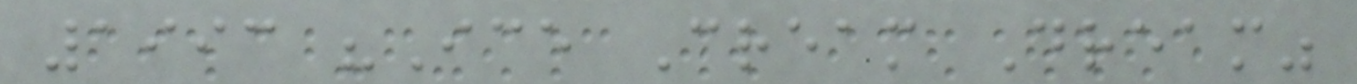1993 "Ice Cream Dream"
